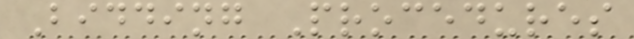Bidding Procedures
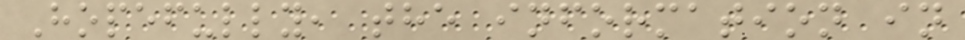Hopefully, the information in
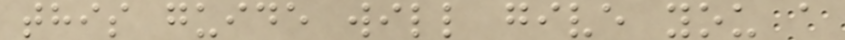this guide will give you a
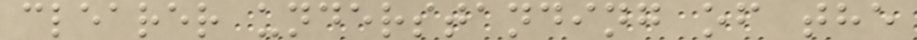clearer understanding of the
